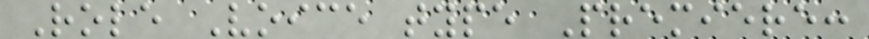Role Voice type Premiere:
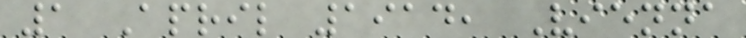1 April 1914, Vienna
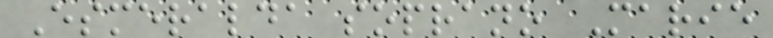Esmeralda soprano Marie
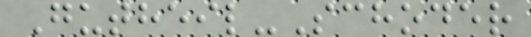Gutheil-Schoder
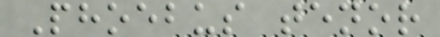Phoebus tenor
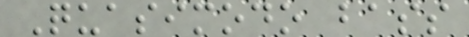Quasimodo bass
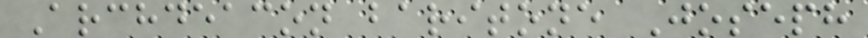Archdeacon baritone Joseph
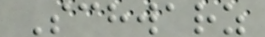Schwarz
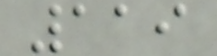119
